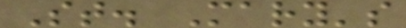St. Mary's
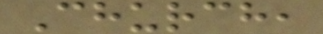Church,
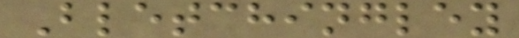Bletchingley
